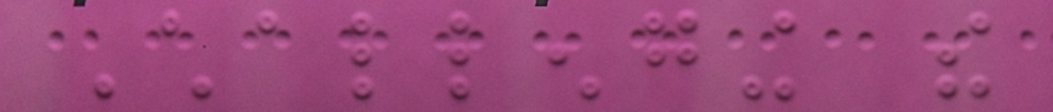Challenging the
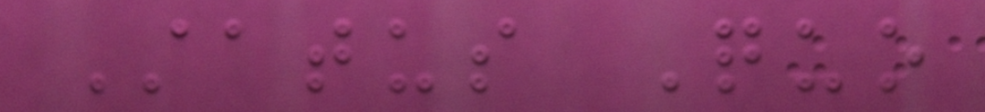Status Quo
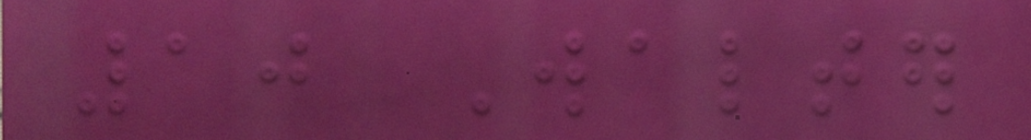10 Walter
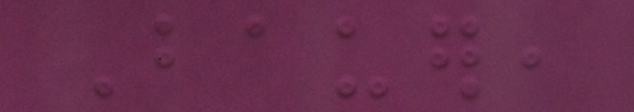Bauer,
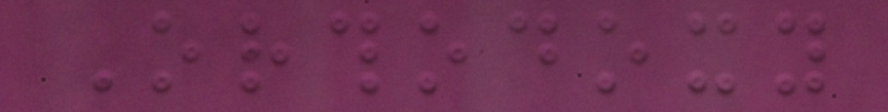Orthodoxy
